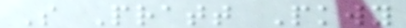S Pratt Pkwy
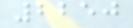2250
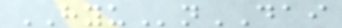HYUnDAI
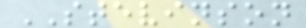STEVINSON
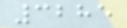3285
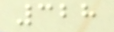328
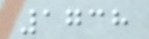1738
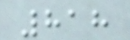818
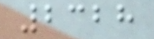2328
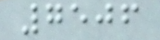7506
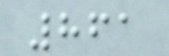861
